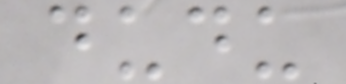dudu
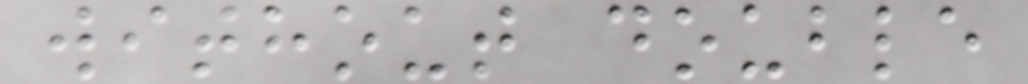without double
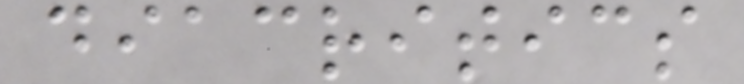diacritics
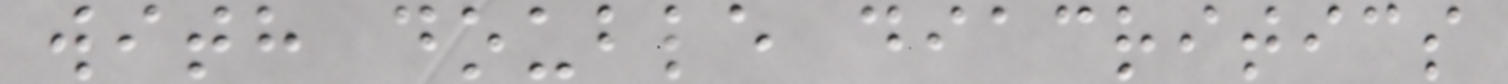with double diacritics
